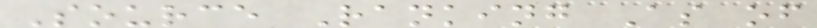Source Ranking As of
